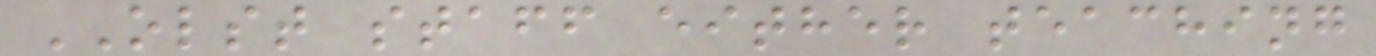OLST staff either teaching
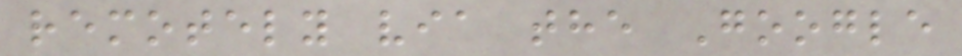remotely via the Google
